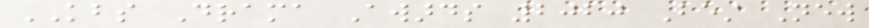KBS Drama Awards 2020 Best New
